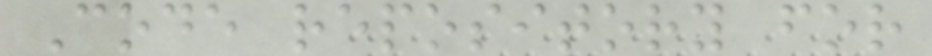Code repository for
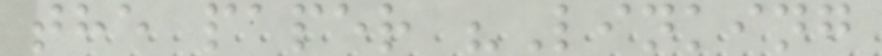the paper "Linking
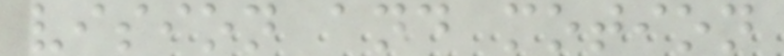vision and motion
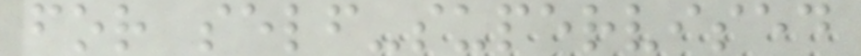for self-supervised
